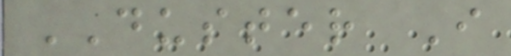DUSTER I
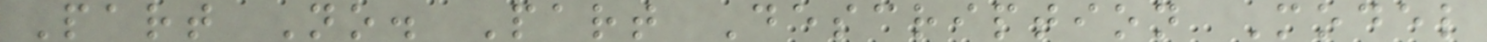Part No. Part Description Model
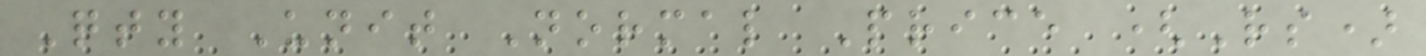Qty Unit Normal Price (Rs)
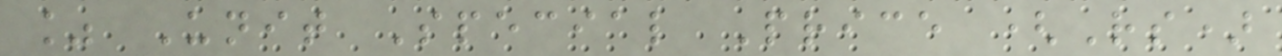% Unit Special Price (Rs)
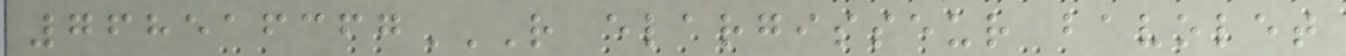768516367R ELARGISSEUR BAVOLET
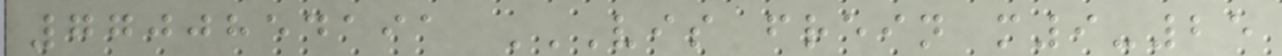7700854191 VIS FREIN M9-25
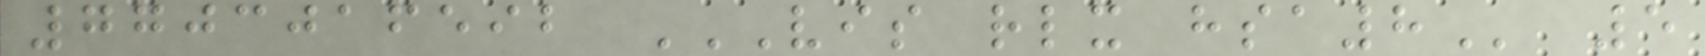7703016592 VIS RLX HSA8 5
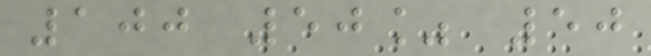100 50% 50
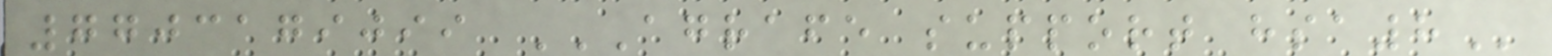7703179099 AGRAFE SUPPORT HSA8
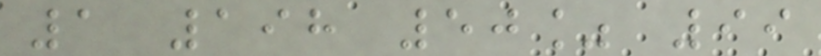1 198 50% 99
